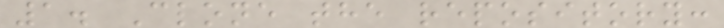1. Clone the repository:
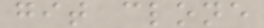git clone
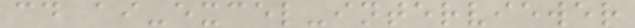cd ai-excel-interviewer
